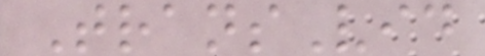TransVid
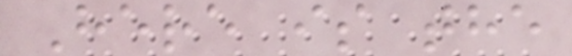Here is the
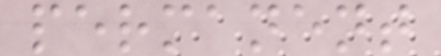permanent
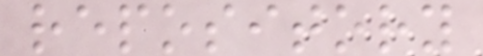repository
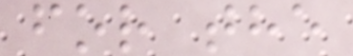for the
